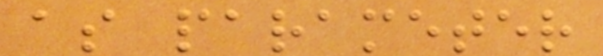as parameter
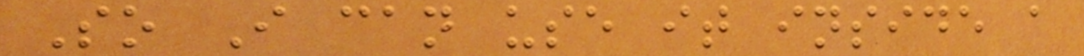So I can use it inside a
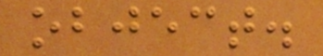object.
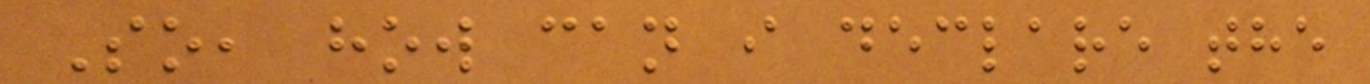So, how can i declare the
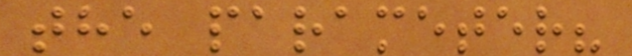the parameter?
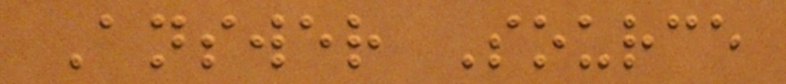Answer Source
